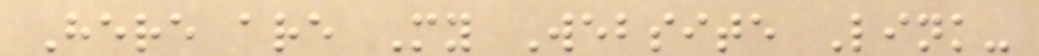Here are My Website Link-
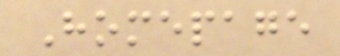Homepage
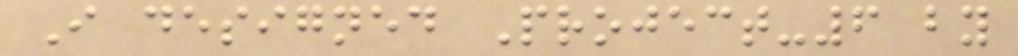I designed Project-6 by
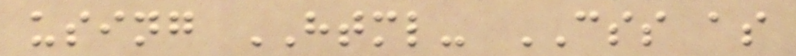using HTML- CSS as
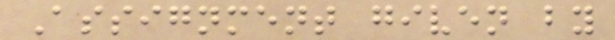Assignment given by
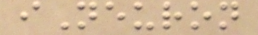iNeuron
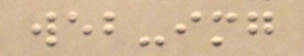web-img
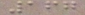167
